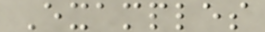Examples
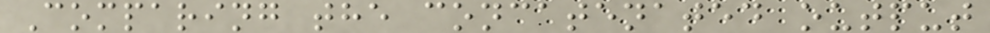Comparing the concatenated output
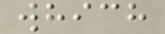which
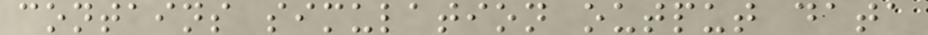contains simulation output data
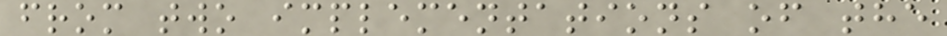from two implementations of the
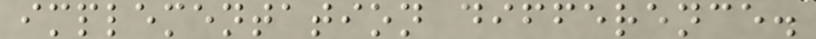implementation difference.
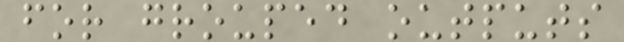for grouped outputs
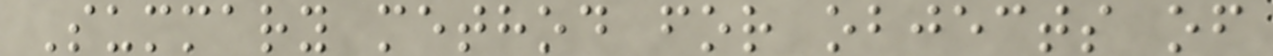Summary method for objects of
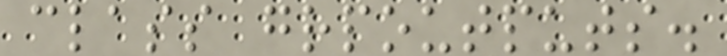class grpoutputs.
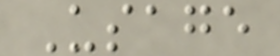Usage
